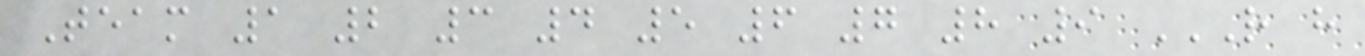Team 1 2 3 4 5 6 7 8 9 R H
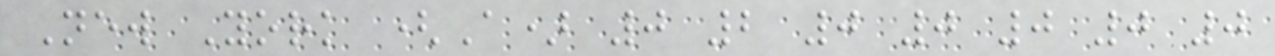New York (A) 0 2 0 0 0 0 0
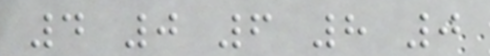4 0 6 8 0
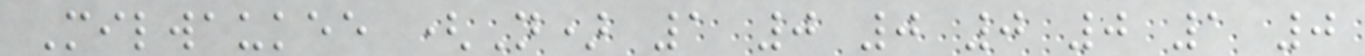Milwaukee (N) 1 0 0 0 0 1 0
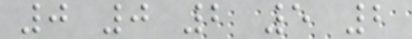0 0 2 5 2
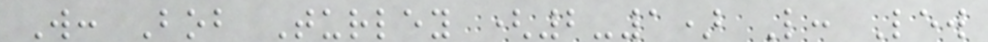W: Bob Turley (2-1) L: Lew
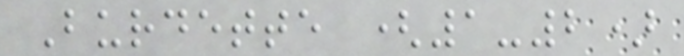Burdette (1-2)
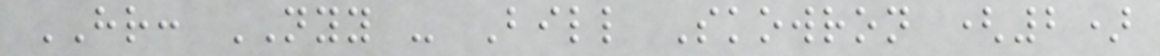HR: NYY - Bill Skowron (2)
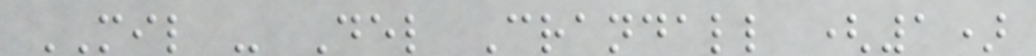MIL - Del Crandall (1)
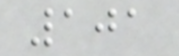101
